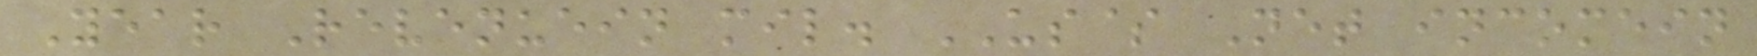Year Revenuein mil. US$ Net incomein
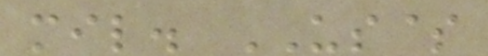mil. US$
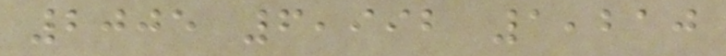2005 6,992 1,210
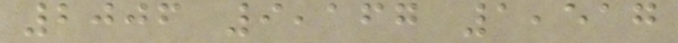2006 9,167 1,517
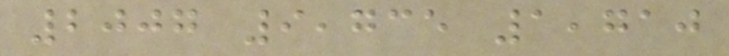2007 9,735 1,710
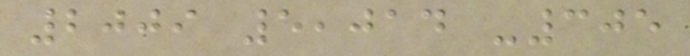2009 5,014 -305
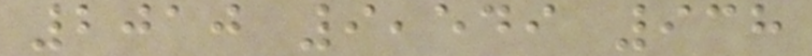2010 9,549 938
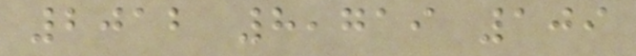2012 8,719 109
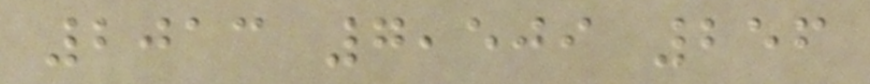2013 7,509 256
